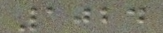1024
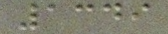1349
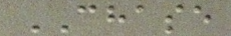CHASE
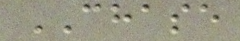CHASE
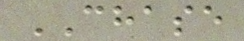CHASE
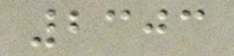2303
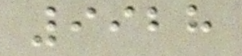9928
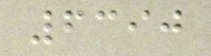6390
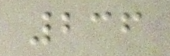236
